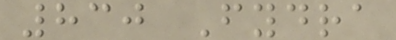830 Fydra
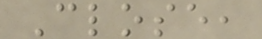Close,
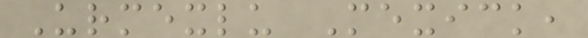Urmexlu Mexick,
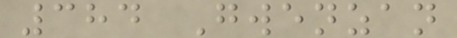384 Gwenzan
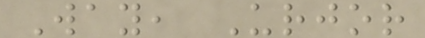Way, Urjor
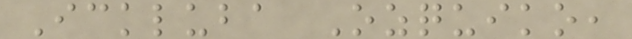Ickluba Ozquiko,
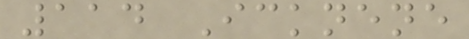114 Icknene
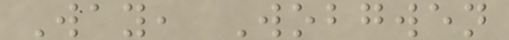Way, Wobgwen
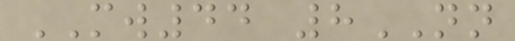MW44 8NN
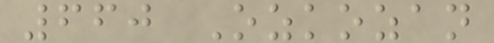660 Ozkozan
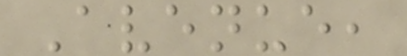Avenue,
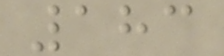183
